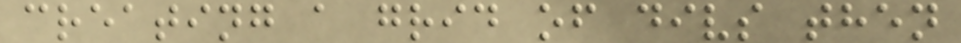creating a grid of divs then
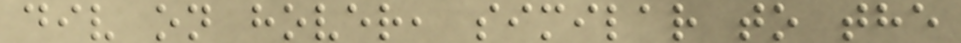div on hover, similar to the
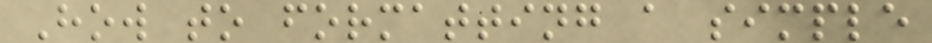How to formatting a simple
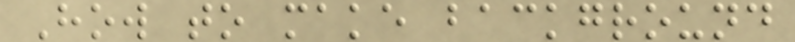How to make background
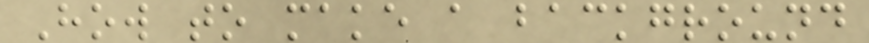How to make a background
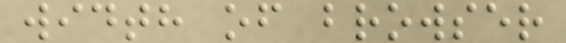width of browser
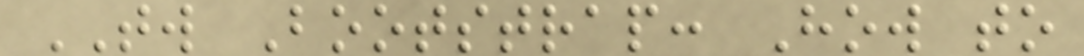TW Bootstrap: How to
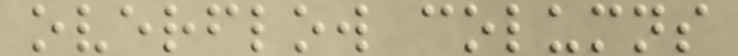overflow columns
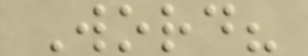Word?
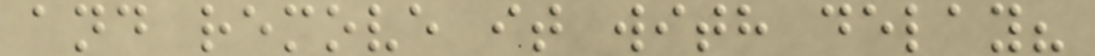and remove it with delay?
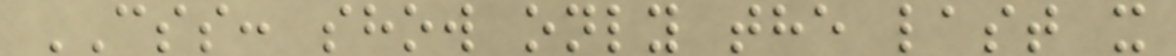CSS: show only the last x
